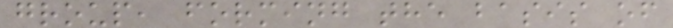group, forming the basis of
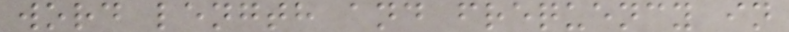word length and frequency in
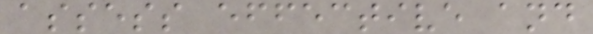assess effective and
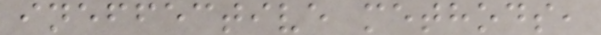ineffective methods,
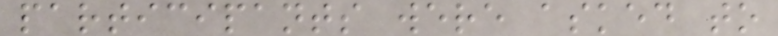participants were asked to
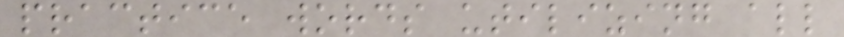practice words utilizing all
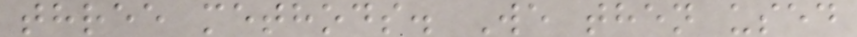three methods. We then used
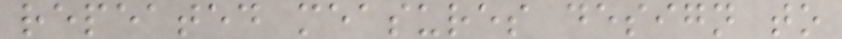repeated measures design to
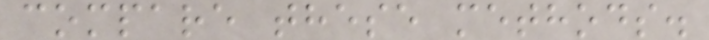compare these methods.
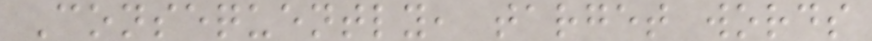Consequently, target words
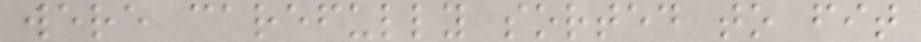were carefully sorted to fit
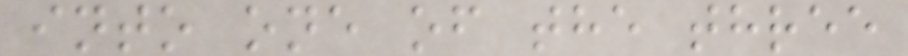into one of the three
